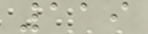119
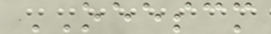OEESCM
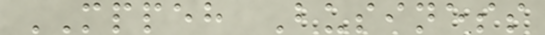MPPEH Business
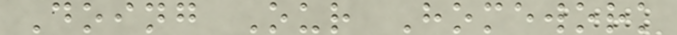Doing Our Homework
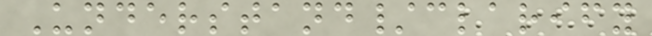Understand/clarify
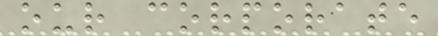our corporate
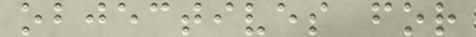objectives for
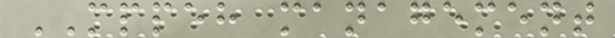MPPEH management
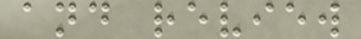and review
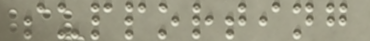supporting
